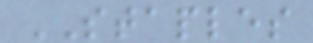STAPLES
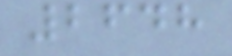2648
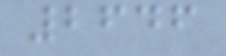2646
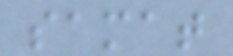samat
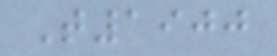T1900
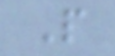P
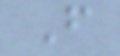F
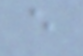e
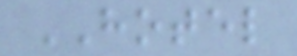HOTEL
